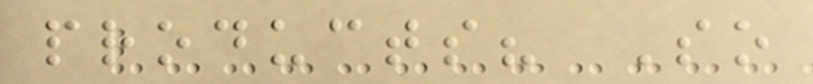products? So
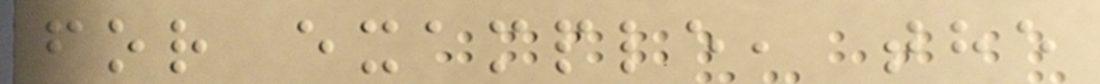for example, the
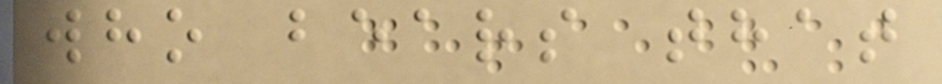who bears that
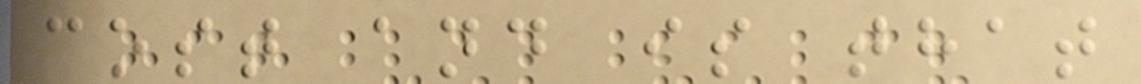cost and is that
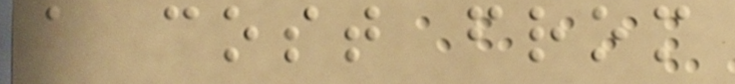a cost from
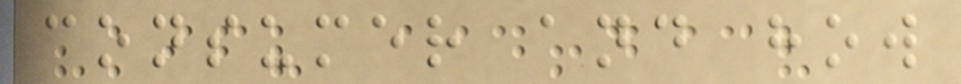consumer and how
